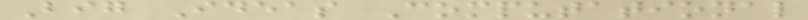Big Ideas Computational
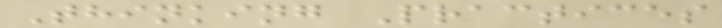Thinking Practices
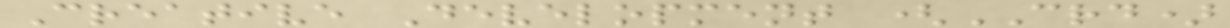Creative Development (CRD)
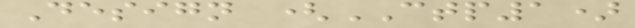Design (CTP1)
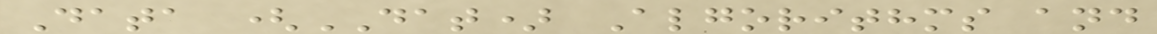Data (DAT) Algorithms and
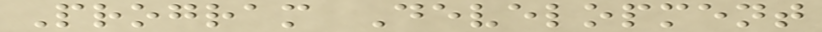Program Development
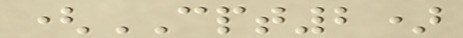(CPT2)
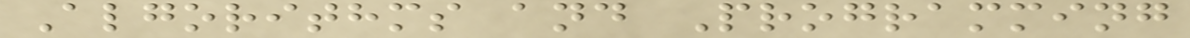Algorithms and Programming
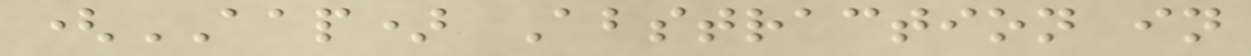(AAP) Abstraction in
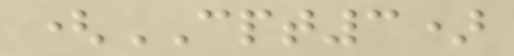(CPT3)
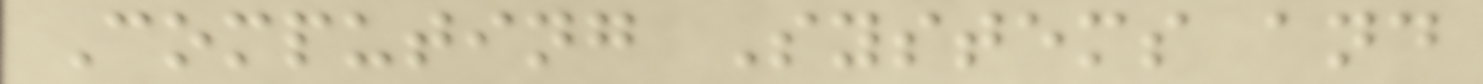Computing Systems and
